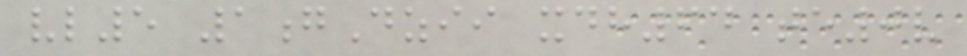vl5 1gDzii xdh64 te0v
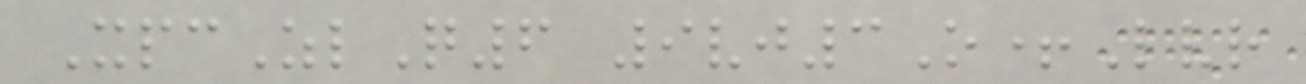XpcZlQ6 9vj3O+Lvr
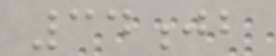34jb
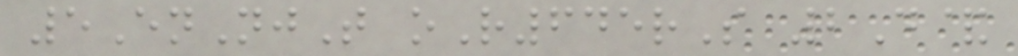5EnNjT oR645rS 2D&
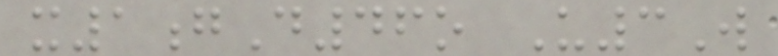x1gD46o U3W
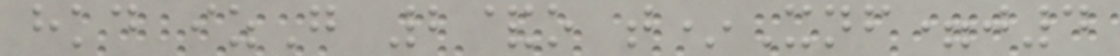hkd izG 2&o t*Xnf=j4
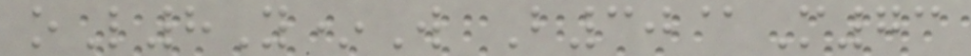oL8Y*W B30@M73
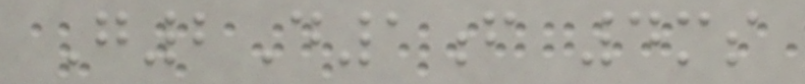G2D1f 4ms
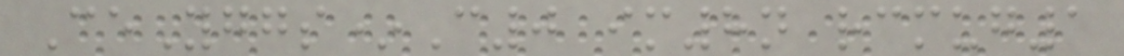CeYggs*C0 im8n rcmug1
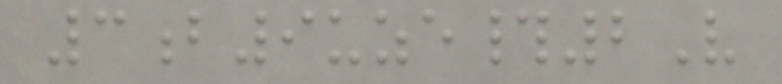3b9uze#2V
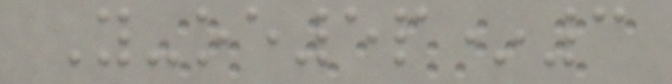Y-oe5p*3
